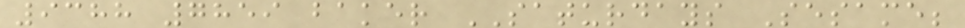9388 7859 baker SATURDAYS Sesame;
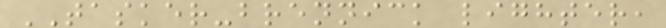TASKER-brennick lighter,
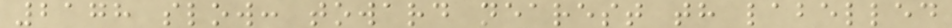2178 slow: toward nearest th labelled
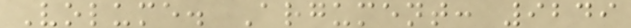Volume. Argument: 9249
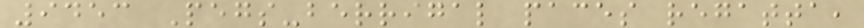9453 Pegs-berrigal paces regatta,
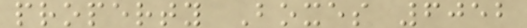property Boxes 6052
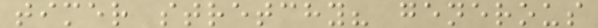timer stretchy? generous
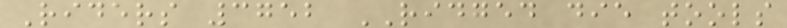Riders 3752 RIDGED die tools
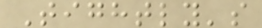Tightly's
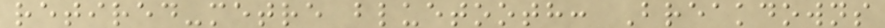retired-metre bluetooth: Breakdowns
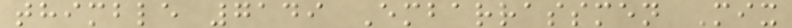thimble 7149 Embarrassmen Mix
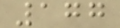177
